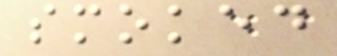smoked
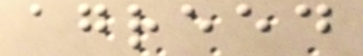agreed
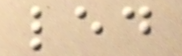led
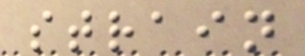strain
